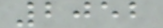2052
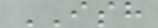ISH
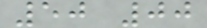50 00
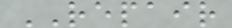REPAIR
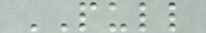PULL
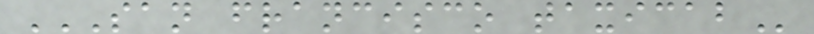SAN FRANCISCO TAXICAB
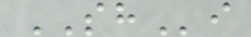SHi
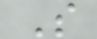S
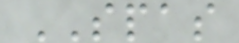SPAS
